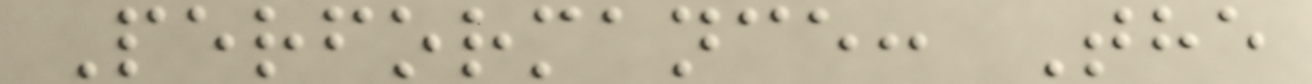Performance: The
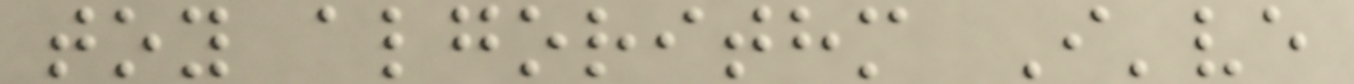toy algorithm I've
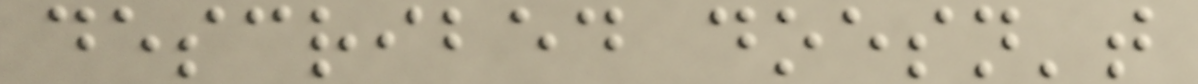described doesn't
